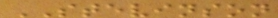STEVINSON
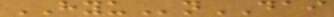HYUnDAI
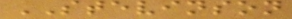STEVINSON
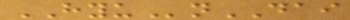HYUnDAI
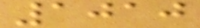1010
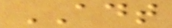ADT
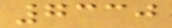7330
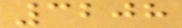3208
